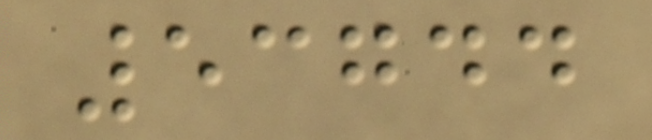53744
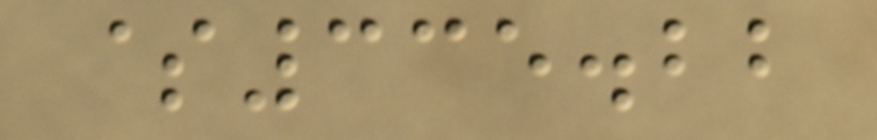$335.22
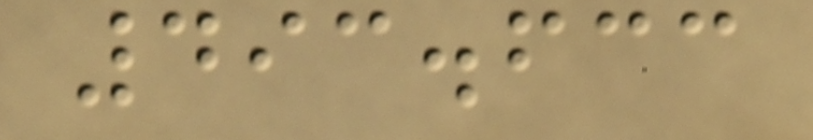493.633
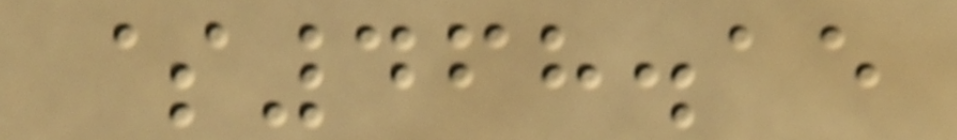$468.15
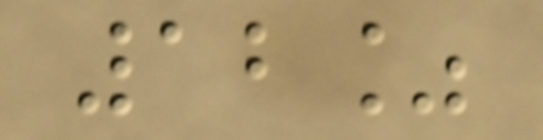12%
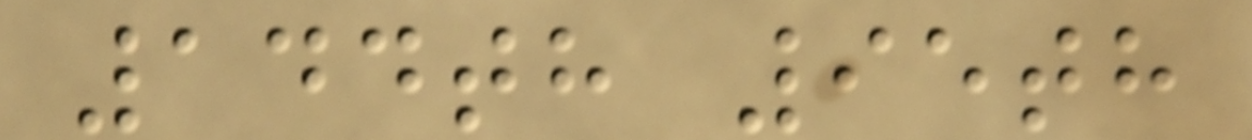144th 95th
